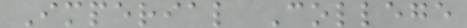Imperial College
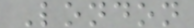London
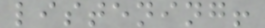listening!
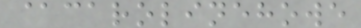@carolinehowe
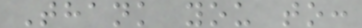Thank you to:
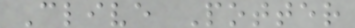Clive Potter
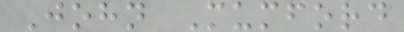John Mumford
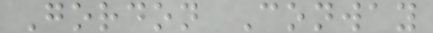Gordon Conway
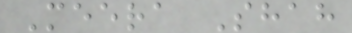Meera Shah
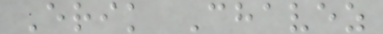Erik Chavez
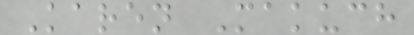Karen Makuch
